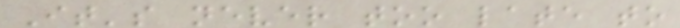It's never too late to
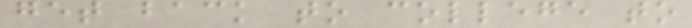get back to college to
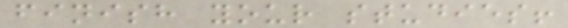finish your studies!
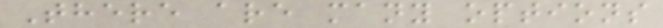There are many options
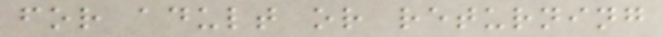for adult or returning
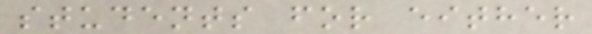students for either
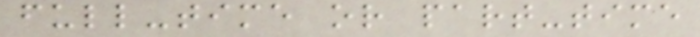full-time or part-time
